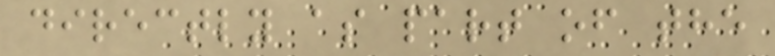directly as part of the
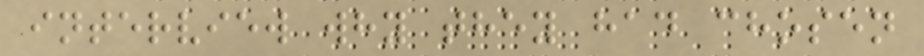interview why they had chosen
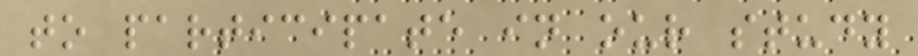to participate in our study
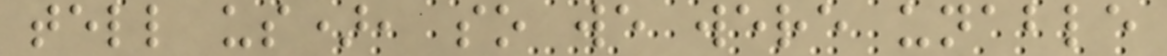tell us), so we were unable
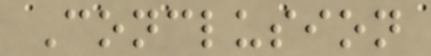Conclusion
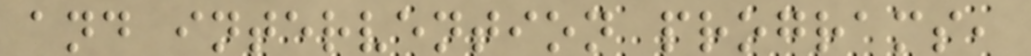and intervention programs,
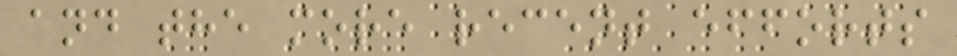and the more recent efforts
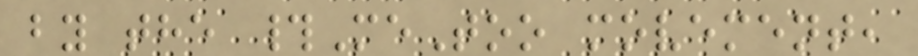by the #MeToo movement,
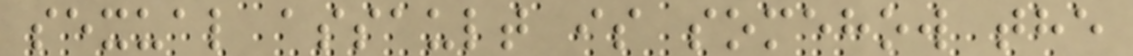sexual assault is somehow the
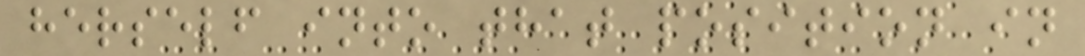herself into that position in
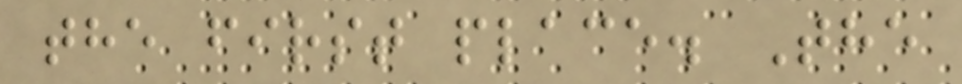the first place. The
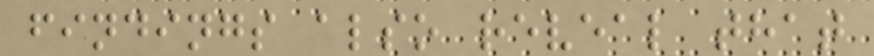findings also reveal that
